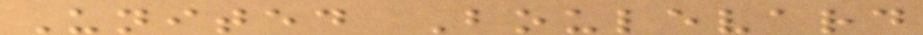United Boulevard
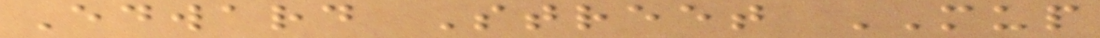Edward Street MUP
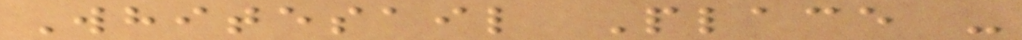Whitesail Place -
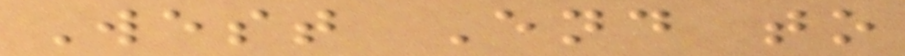West End to
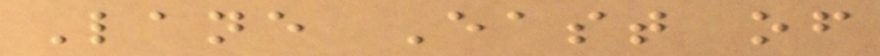Lane East of
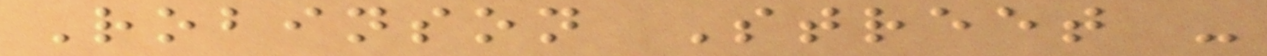Robinson Street -
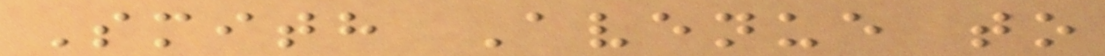Smith Avenue to
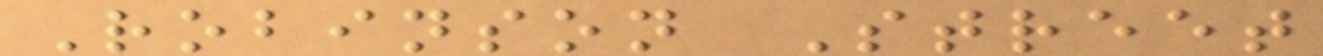Robinson Street
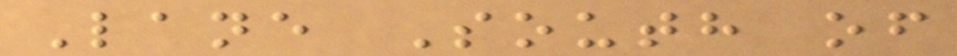Lane South of
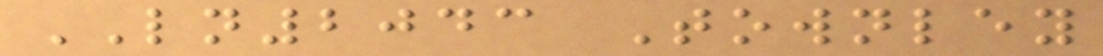LN2043 Townley
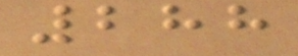288
